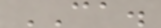CA.
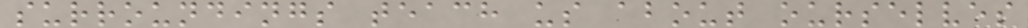surroundings teach us about ourselves
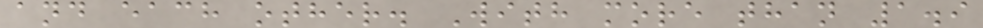and each other. With more than 1.9
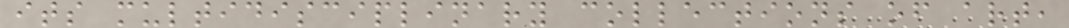its multidisciplinary collections of art,
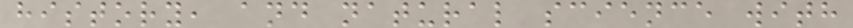history, and natural science with
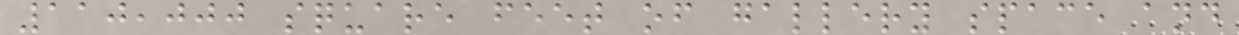110,000 square feet of gallery space and
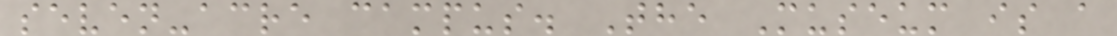seven-acre campus. The Museum is a
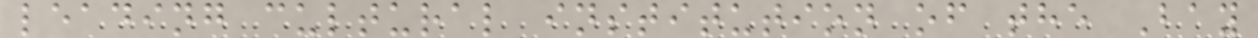leading cultural institution of the Bay
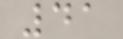41
